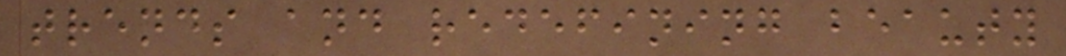trends and redefining beauty
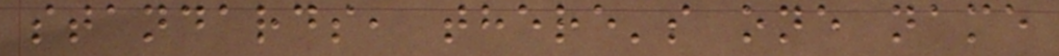standards, there's one name
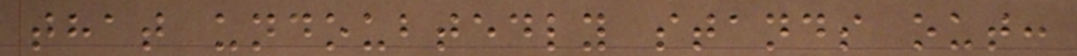that undoubtedly stands out:
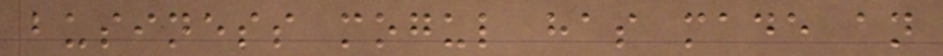business mogul has made an
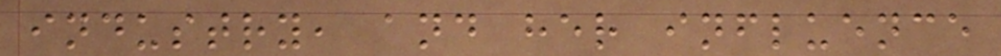industry, and her influence
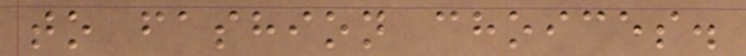to fashion choices.
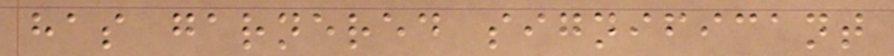has garnered significant
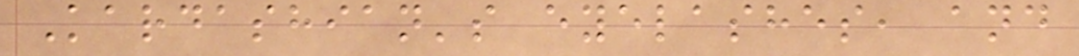Kardashian's eyelashes, and
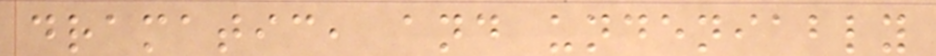dramatic, and undeniably
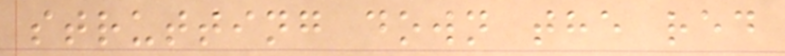strutting down the red
